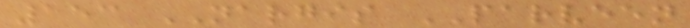153 NARGIS PARVEEN
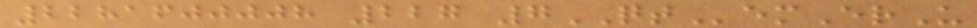2281600008 227 7QTemErU
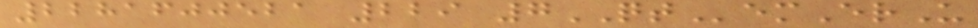2281600521 229 7QTemErU
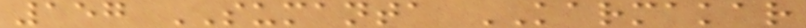157 SUMANTA KARMAKAR
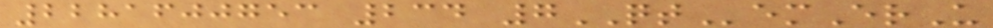2281600753 234 7QTemErU
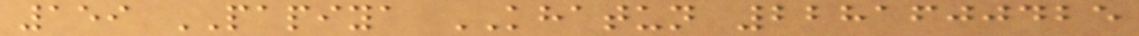159 PAPIYA KHATUN 2281600425
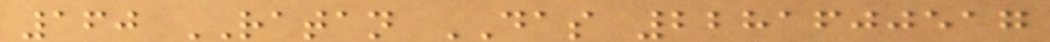160 RATAN DAS 2281600517
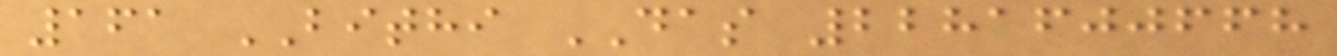161 BITHI DAS 2281600668
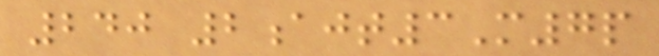240 2ajt3M7p
